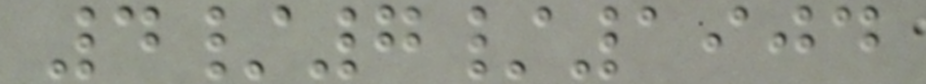4/7/1904
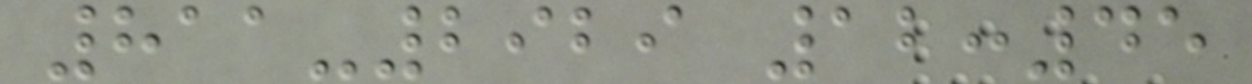811-2929 12:45
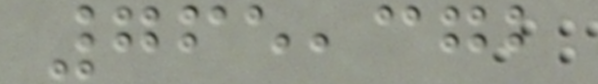765,372
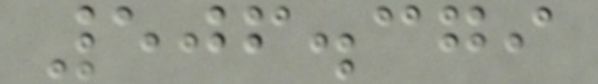506.379
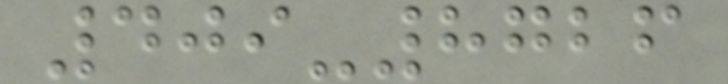409-8726
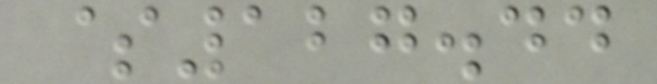$127.44
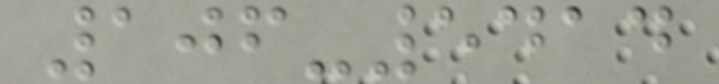106-5414
